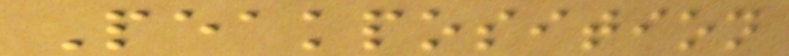Peakposition
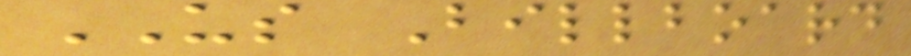US Billboard
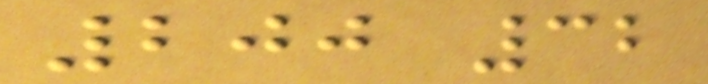200 32
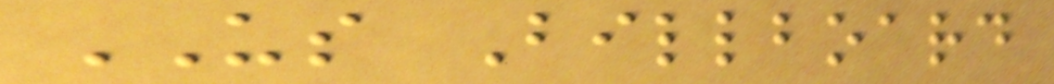US Billboard
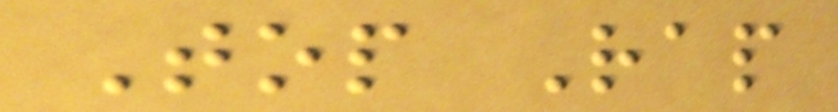Top Rap
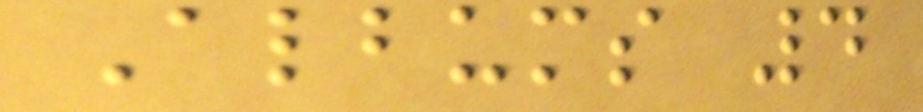Albums 4
